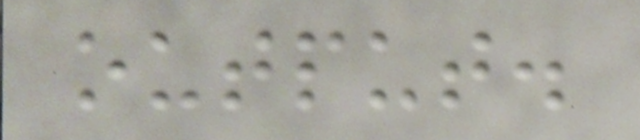output.
